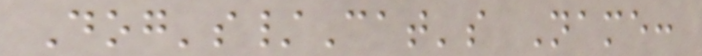Dog's/Cat's Name:
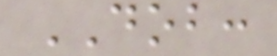DOB:
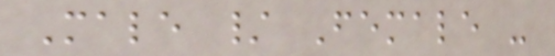Male / Female -
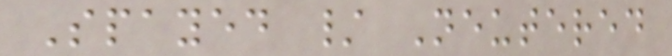Spayed / Neutered
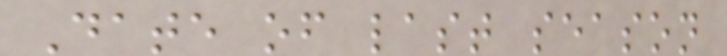Date of last season
